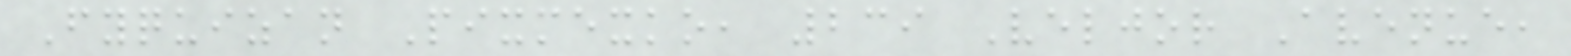Fyquizan Pixmexko, 239 Veljor Avenue,
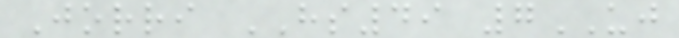Jorri HS49 7UJ
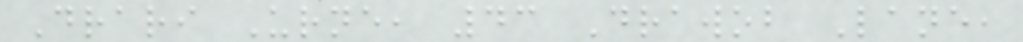Drari Urne, 43 Drawob Lane,
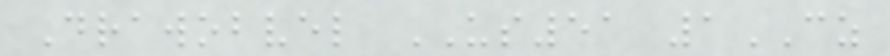Drawobvel US51 1CZ
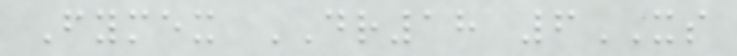Fymex DR18 6XS
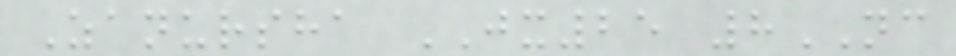Zanursha JX25 8NC
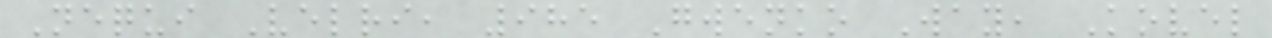Nequi Velri, 985 Gwenko Way, Kovel
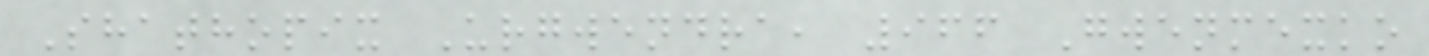Shathopix Urgwendra, 966 Gwenmexko
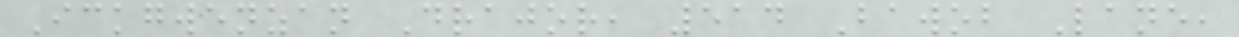Ickgwenzan Drajor, 514 Bawob Lane,
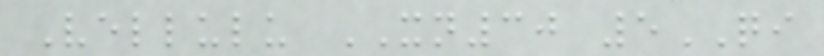Vellulu XN30 5QI
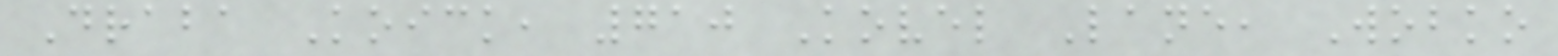Draba Koick, 710 Kovel Lane, Wobko
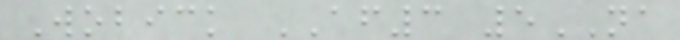Wobick AF3 5NA
